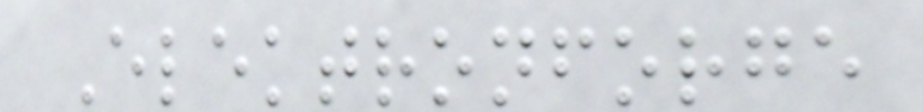Elektronforge
